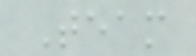Team
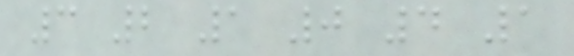3 2 1 0 4 1
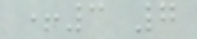+3 7
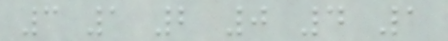3 1 2 0 4 1
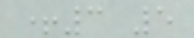+3 5
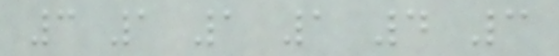3 1 1 1 4 3
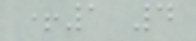+1 4
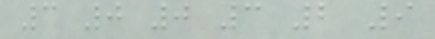3 0 0 3 2 9
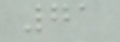71
